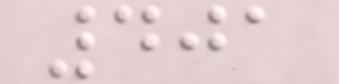401
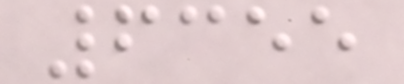6355
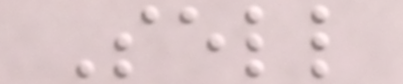Sell
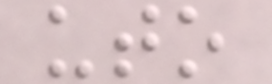uto
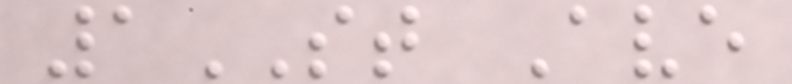1ST Ave
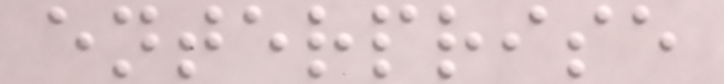enterprise
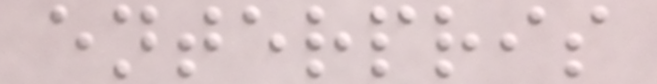enterpris
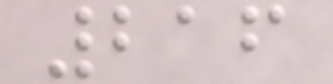216
